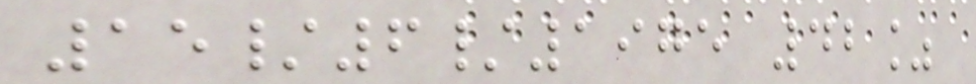15/6/1975 42%
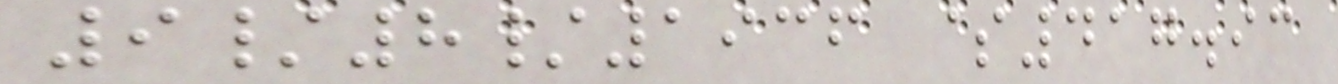9/8/1936 $417.93
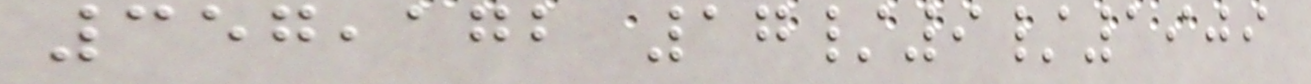357,172 17/9/1909
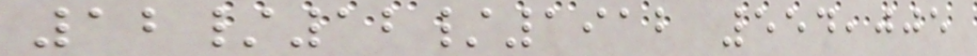12/12/1912 554,005
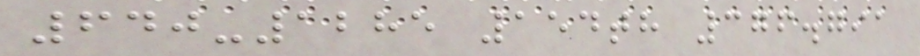640-1285 154th 376.791
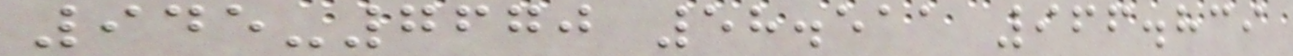945-7670 58.511 966.839
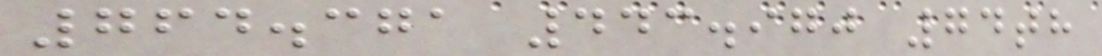764.371 443.970 74th
